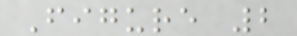Figure 2
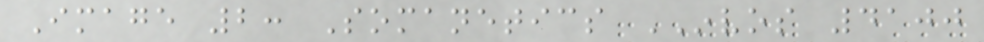Image 2: Somanetics INVOS 4100
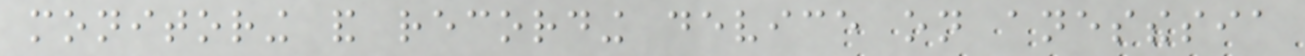monitoring and recording device on anesthesia
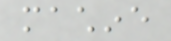machine
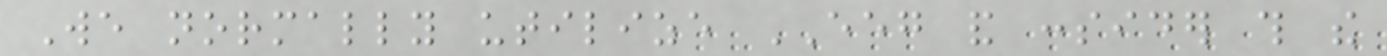We normally utilize EEG and consider this the
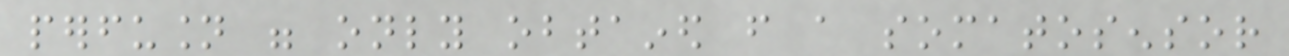perfusion were only obtained from a somatosensor
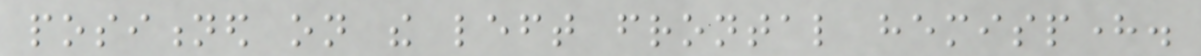positioned on the left frontal hemisphere.
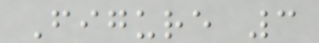Figure 3
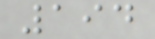194
